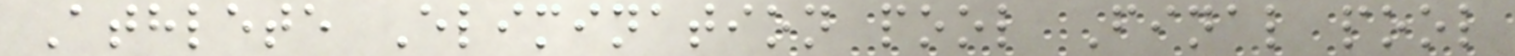Athlete Elimination pool Final pool
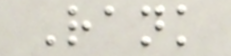Rank
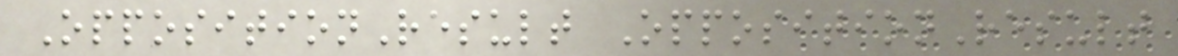OppositionResult OppositionResult
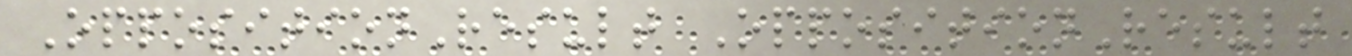OppositionResult OppositionResult
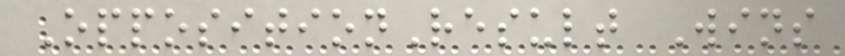OppositionResult Wins
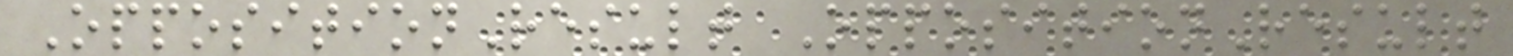OppositionResult OppositionResult
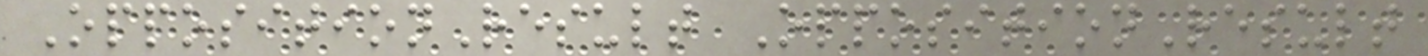OppositionResult OppositionResult
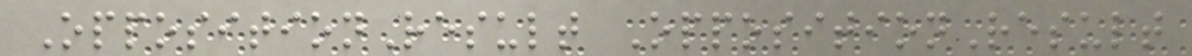OppositionResult OppositionResult
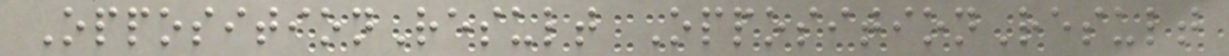OppositionResult OppositionResult
